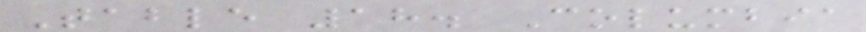Table 18. Columbia
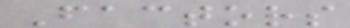Factors
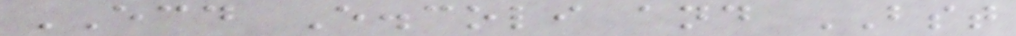ECD E.coli and BST
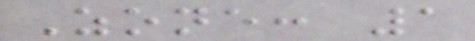Zone: 1
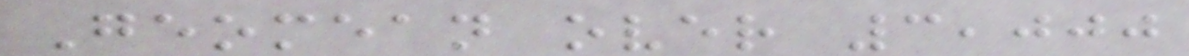Geomean over 3,000
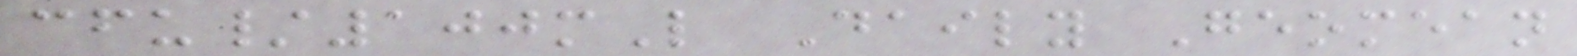cfu/100mL Daily Geomean
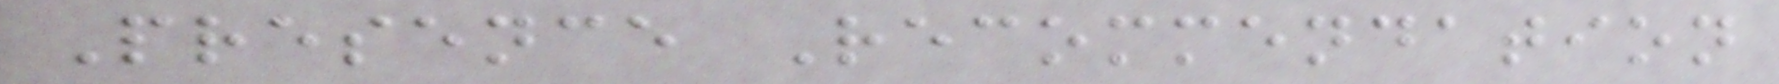Presence Recommendation
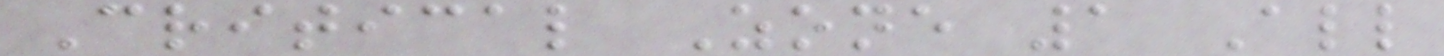Critical Zone 1 All
